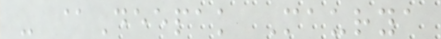- @Deepak Maurya
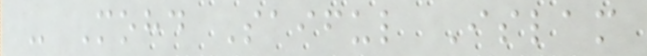- Mohd Saiful Islam
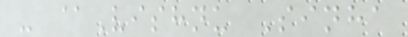- @Vishnu Sinha
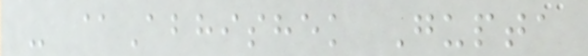- @Abhishek Gupta
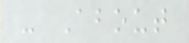- About
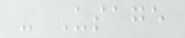- Usage
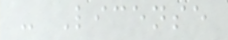- License
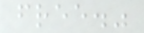free."
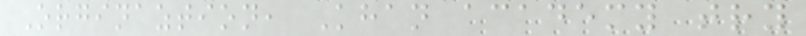Orginaztion, Khan academy try
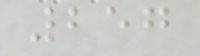257
